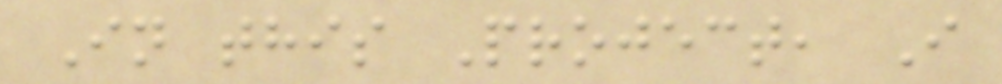In this Project, I
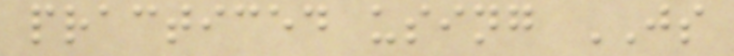practiced using JS
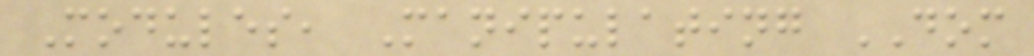Modules, Manipulating DOM
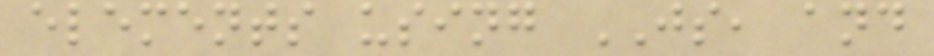elements using JS, and
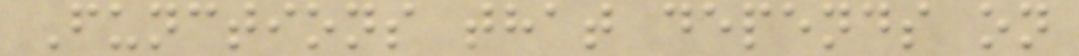Functions that depends on
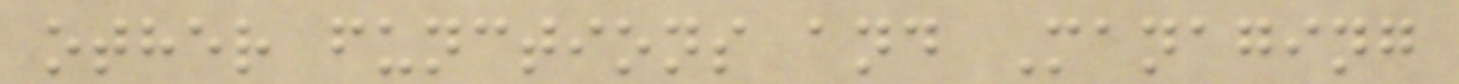other functions and Managing
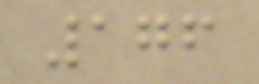176
